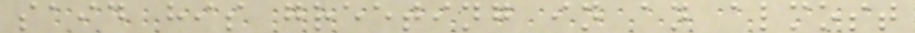said his greeting in an almost
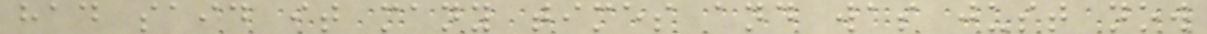had said it many times and was just now
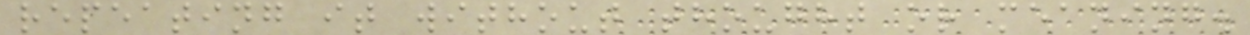repeating it without thought or meaning.
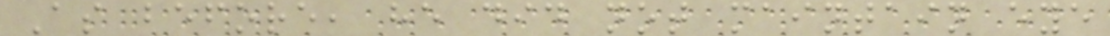As before, he did not maintain eye
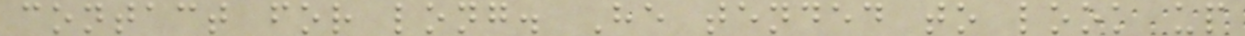contact for long. He tended to look up
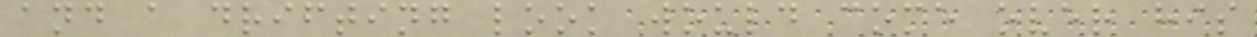and a drifting look would come over his
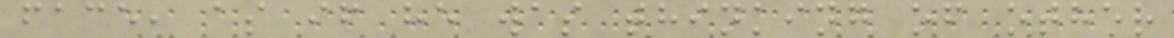face, as if he was thinking of other
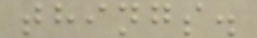things.
